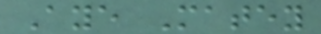Aye Matey
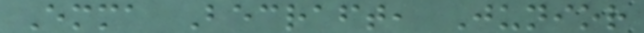Emma Becraft, Junior
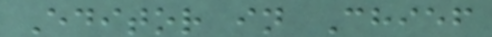Editor in Chief
